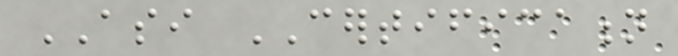ASI CERTIFICATION
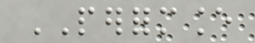PERFORMANCE
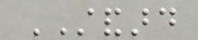STANDARD
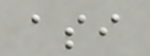asi
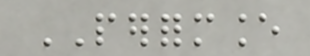PERFORMANCE
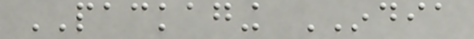PACKAGING INDIA
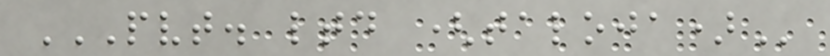PVT. LTD (TALOJA)
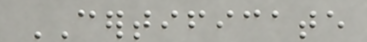CERTIFICATE
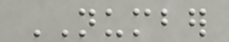NUMBER
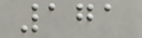171
